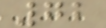72
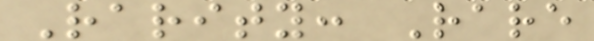Rarity: Rare
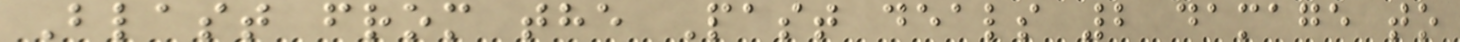Blast from the Past deals 2 damage to
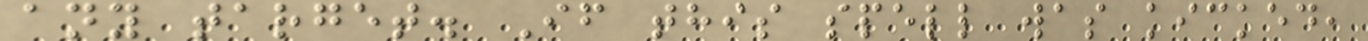any target. If this spell was kicked,
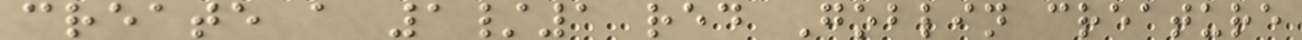create a 1/1 red Goblin creature
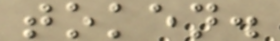token.
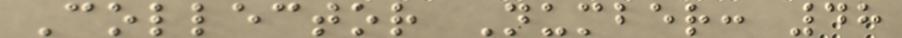Collector Number: 48
